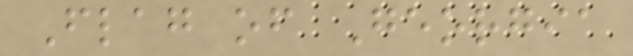Flag of Georgia
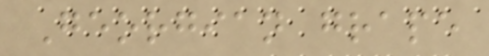Georgian grape
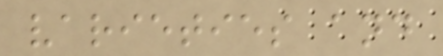varieties and
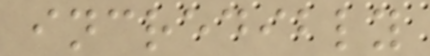incredibly
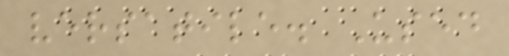versatile. Used
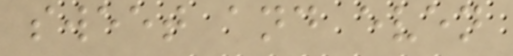sweet and even
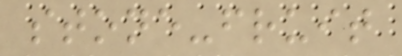stone-fruit
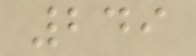249
